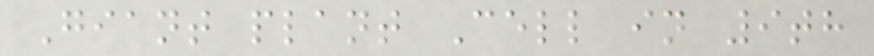Giant plant Cell in 9th
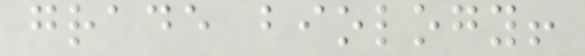grade biology!
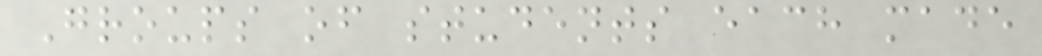Groups of students each made
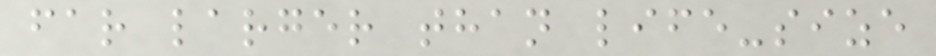far larger than life-size
